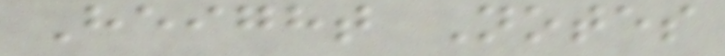Height Notes
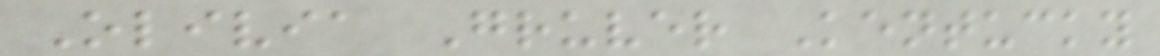Olivia Gruver Kentucky
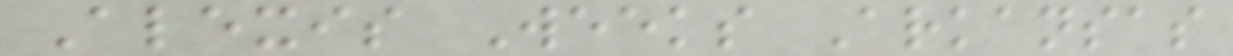Alexis Weeks Arkansas
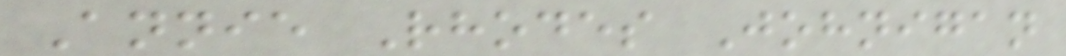Annie Rhodes Johnigan
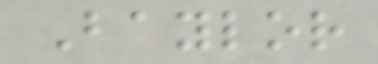Baylor
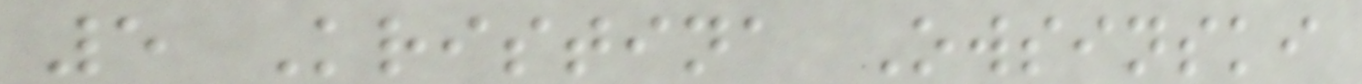5 Kristina Owsinski
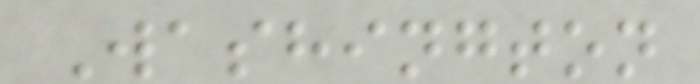Washington
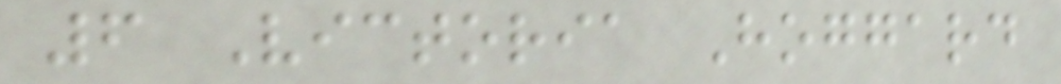6 Victoria Hoggard
